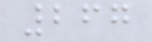267
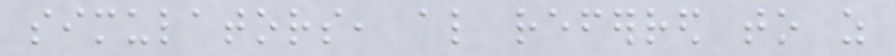simulators, also referred to as
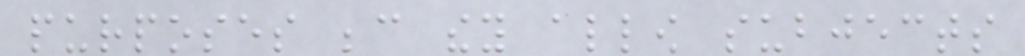purposes because they allow subjects
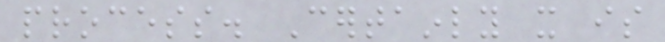process. Certainly it is
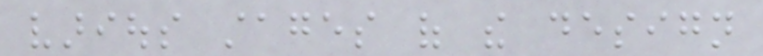various stages of the design
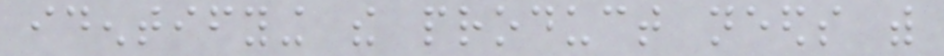identifying the product needs with
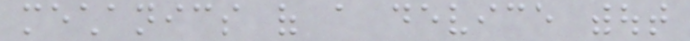mechanics of a device without
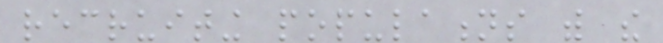recruiting populations with the
